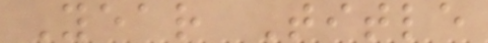Year Title
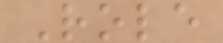Role
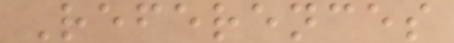References
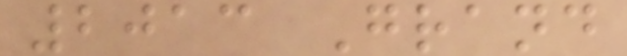2013 Grand
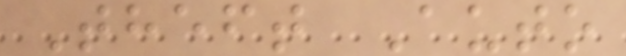Theft Auto
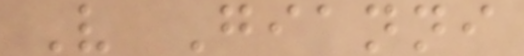V Gianni
